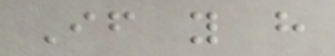If you have
